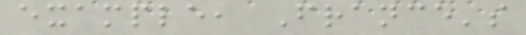example, France's
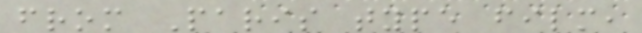from Paris type film,
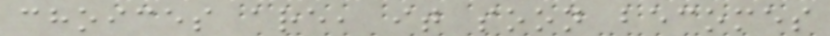choices are, it soon becomes
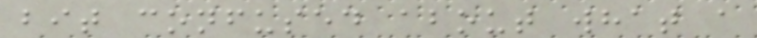bit confused about what a
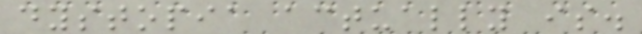dystopia actually is.
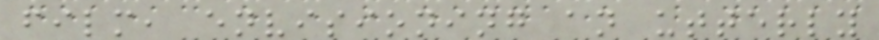film, envisioning an utterly
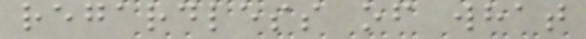regardless of what
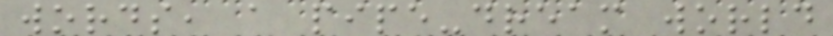words, a pipe-dream world
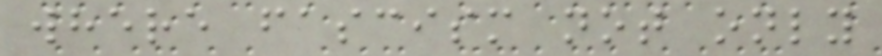where fascism not only
